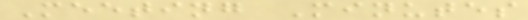Meeting Minutes
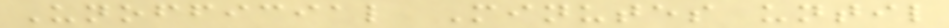Unofficial Minutes until
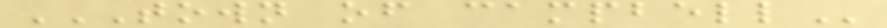TOWN OF CAMPBELL
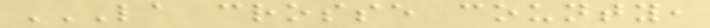LA CROSSE COUNTY,
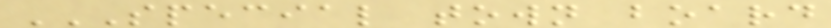SPECIAL TOWN BOARD
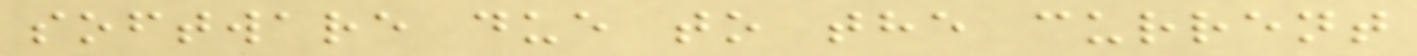software due to the current
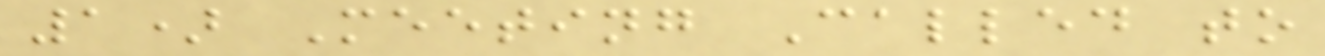1) Meeting Called to
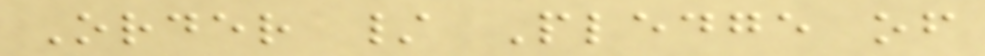Order / Pledge of
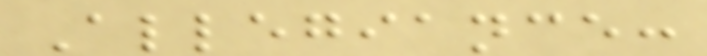Allegiance:
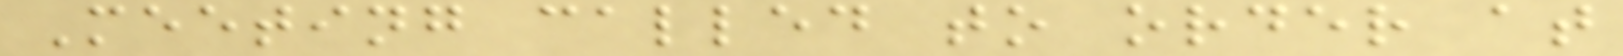Meeting called to order at
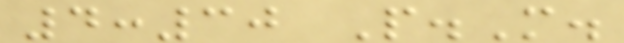4:30 P.M.
